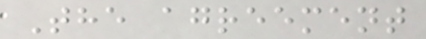The agreement
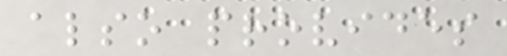also provides
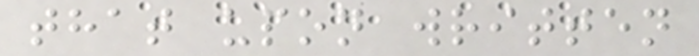that upon written
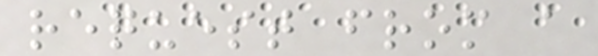request from a
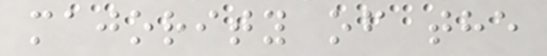majority of the
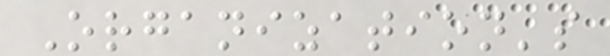Organization's
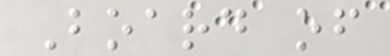Board of
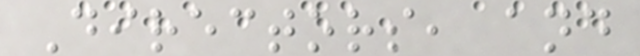Directors, and
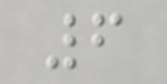6
